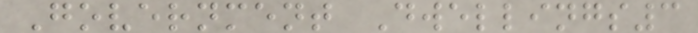Government Dwellings3
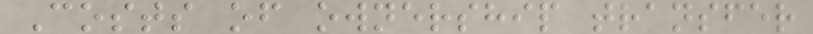Costs of ownership transfer
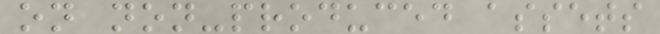on non-produced assets
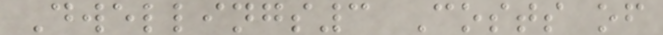Dwellings3 Costs of
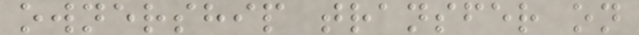ownership transfer on
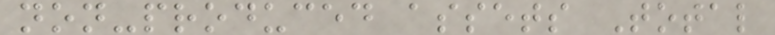non-produced assets Total
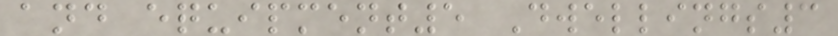and equipment5 Dwellings3
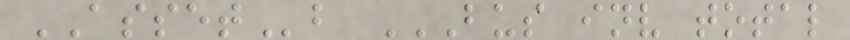ASSETb BUS INV TOTAL
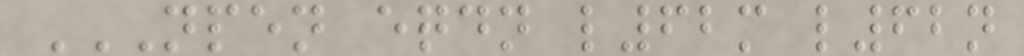NPEN EQDN L62M L62N
